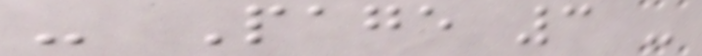- Page 3 -
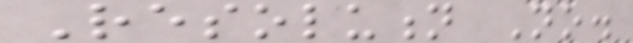Resolution No.
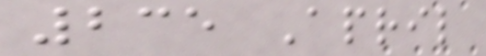235 April
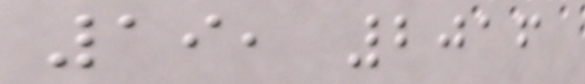19, 2016
